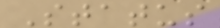Status
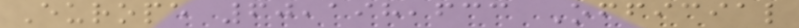Europe 60,198,633 Official
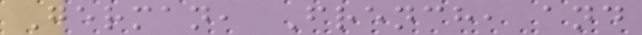German, French, and
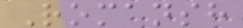Romansh
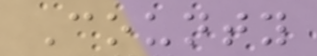County
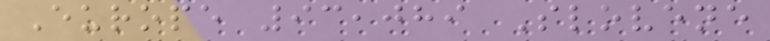Europe 93,089 Slovene
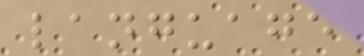language
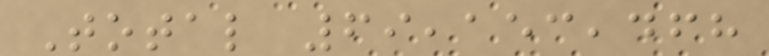Total 69,153,468
